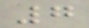7
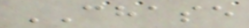CHASE
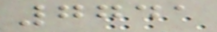7741
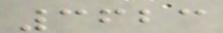3623
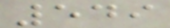549
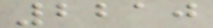2210
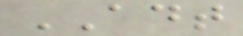ADT
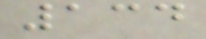134
